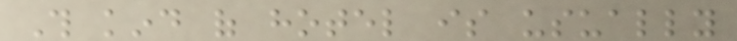This kind of hotel is usually
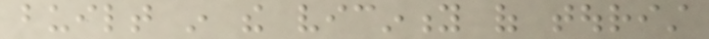built in the vicinity of tourist
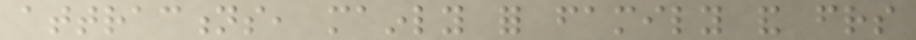attractions, mainly for family and friends
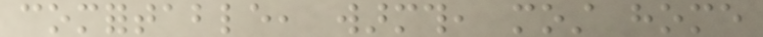comfortable, warmth, most home
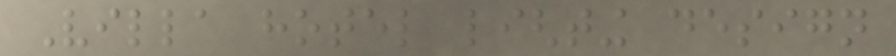Villa hotel lighting design
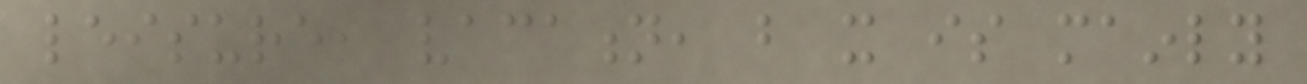leisure, vacation, but it is mainly
